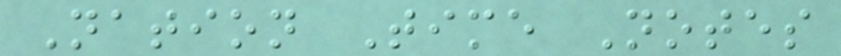Nation Time Notes
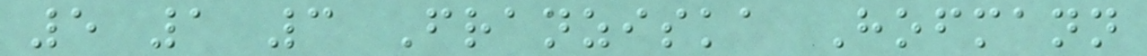5 1 3 Franziska Hofmann
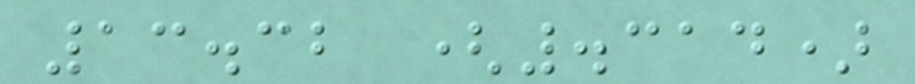13.32 (.314)
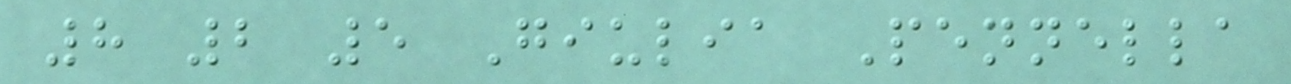8 2 5 Giulia Pennella
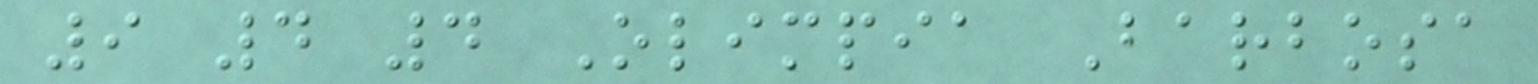9 4 4 Olimpia Barbosa
